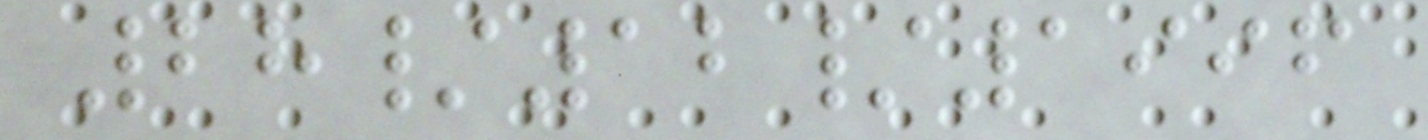28/12/1996
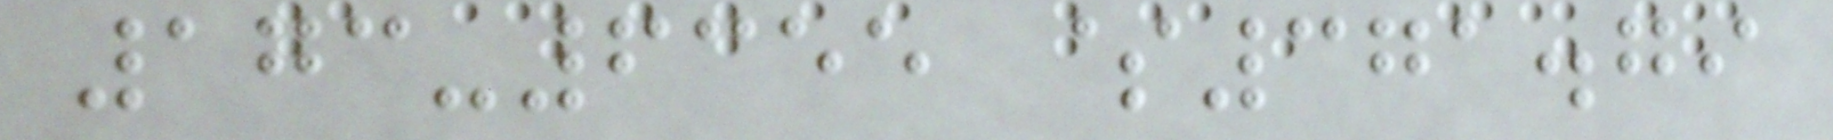173-6355 $371.79
